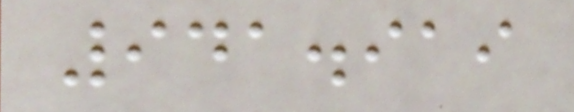941.919
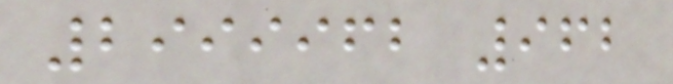2999962 962
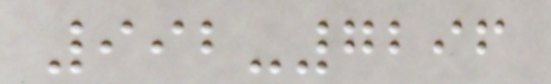992-7296
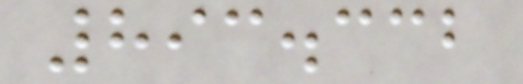893.332
